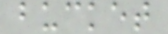bucket
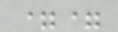==
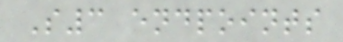S3 endpoints
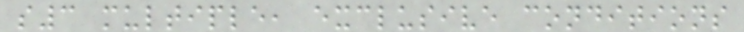s3 multiple, exclusive conditions
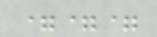===
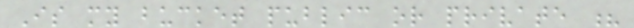Is my bucket public or private ?
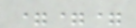===
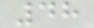48
